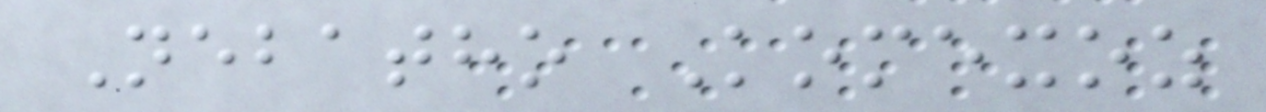Nebatho Komexoz
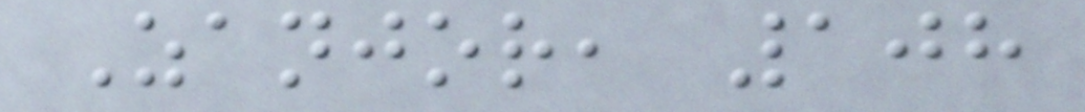Zanjor, 108
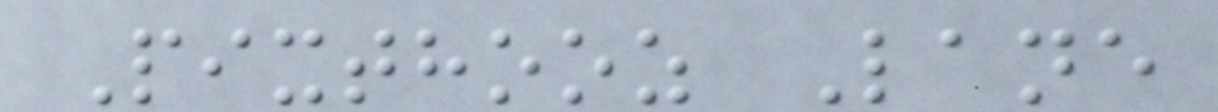Pixthooz Lane
